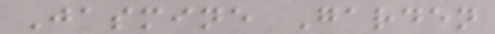Jasmine Garden
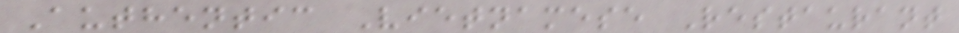Authentic Vietnamese Restaurant
